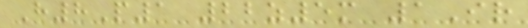H8P1 22z5m 1Ir
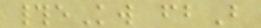#eKw fbB
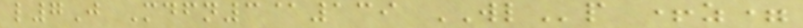l7J Mdfn3@139 WLp +z=
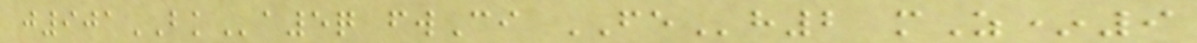j901BKa5q fwCi FEh2 mZ*9
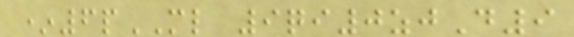*6pML 9qi0zjD9
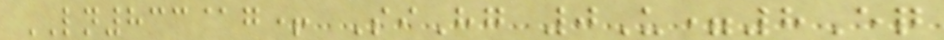LN833@g+ SiHg 0U=8Eq
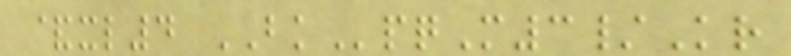&xl4 BKpqM3/Kr
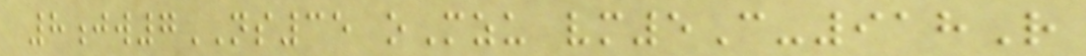8jw7NS35 oMzu vm5C-918R
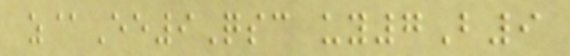z@Ee9Qsc uy7B9
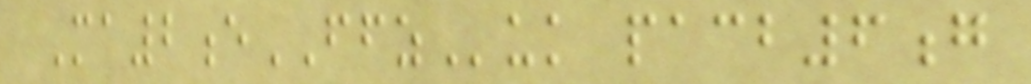Ma2eFFZuk pacb6g
